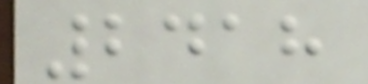2418
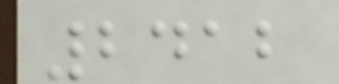2412
